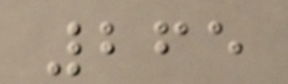265
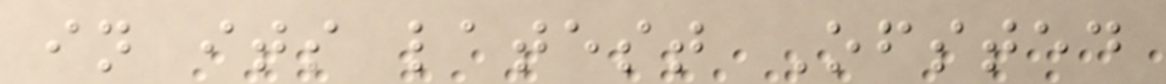in its latest Ofsted
